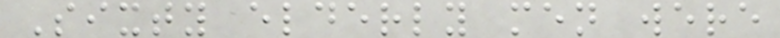Sixty elderly men were
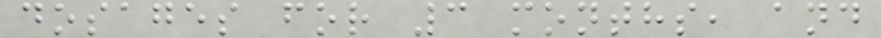dosages for 3 months, and
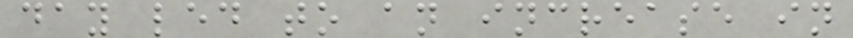day led to an increase in
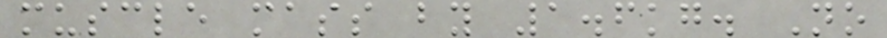muscle mass by 1.6kg. No
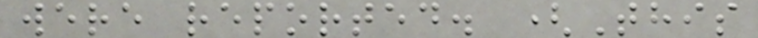were reported. (This
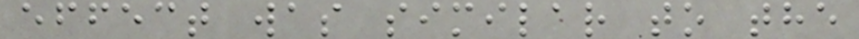effect was similar to the
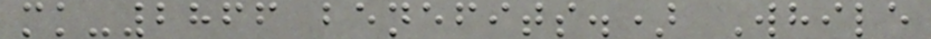mk-2866 benefits.) While
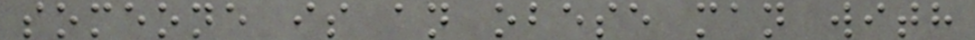someone is an obese man with
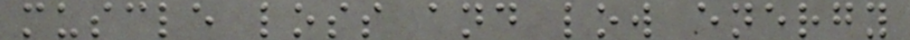muscle loss and low energy
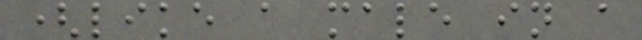(like a male in a
